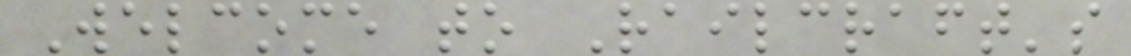Welcome to Railcraft's
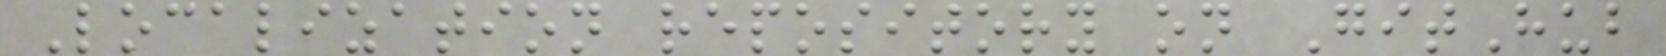Localization repository on GitHub
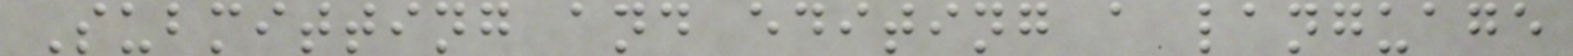Submitting and editing a language
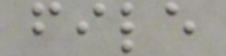file
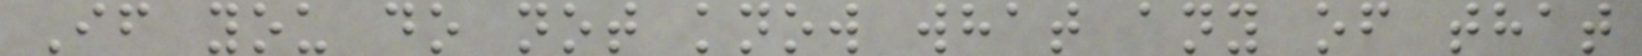If you do not know what any of that
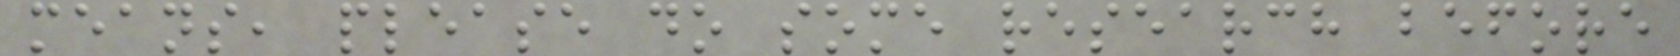means, please do some research before
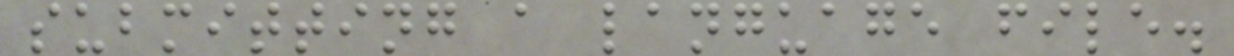submitting a language file.
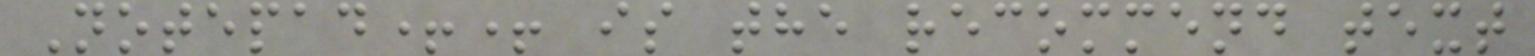Notepad++ is the recommend text
